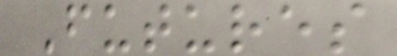Futures
